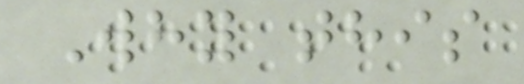Why this
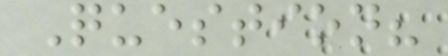Question?
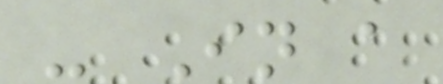- In a
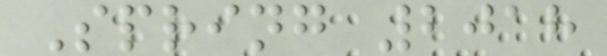Spring 2018
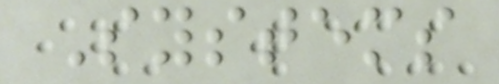Systems
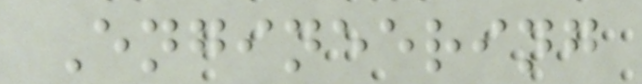Engineering
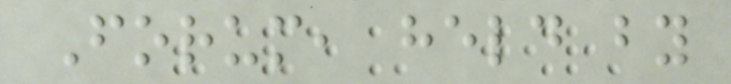Forum, held by
